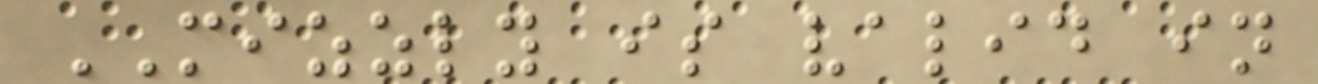MIZZLY is valid in
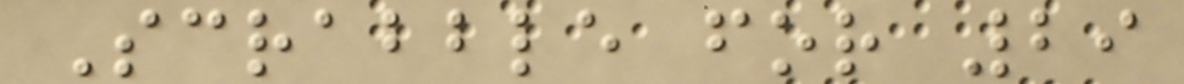Scrabble for 29
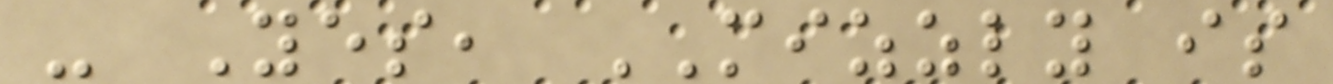- Yes, MIZZLY is
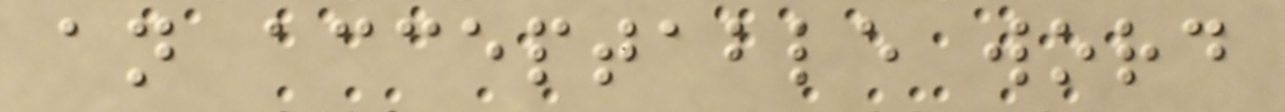an acceptable word
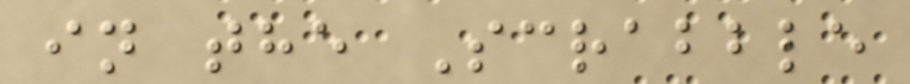in the Scrabble
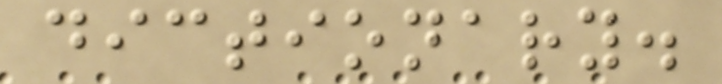dictionary.
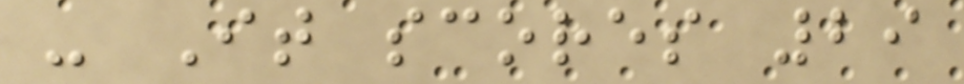- It scores 29
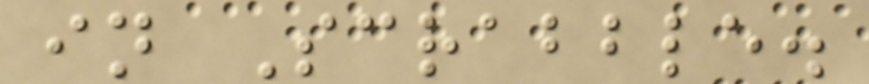in Scrabble.
